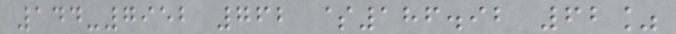144-7952 762 $186.92 62%
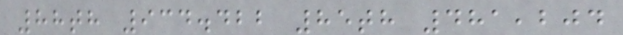88th 934.422 85th 481,204
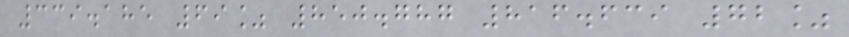339.185 69% 850.787 816.639 72%
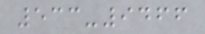533-9466
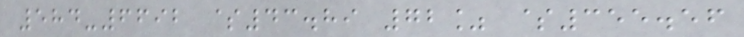584-6692 $43.89 72% $355.56
